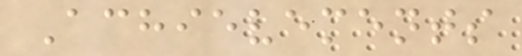Achievements
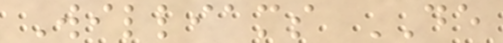Williams DE
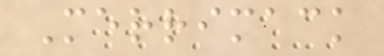Merrimack
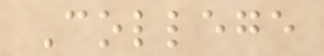College
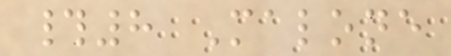#8 Malone
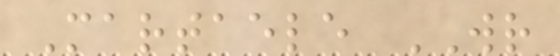Martaele WR
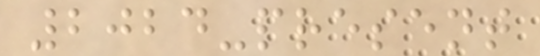2024-present
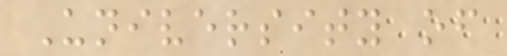University of
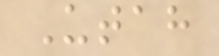Utah
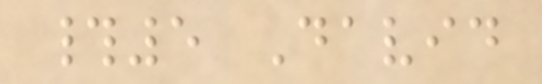#5 David
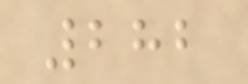282
